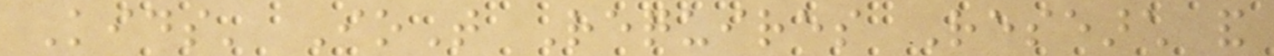Kids' IoT Requires Research and
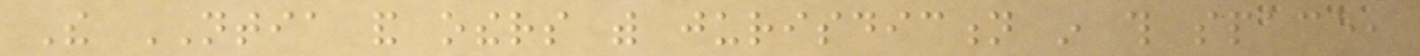The NTIA and others with jurisdiction in this space,
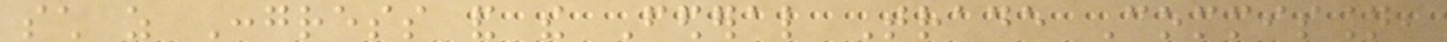such as Congress and the Federal Trade Commission,
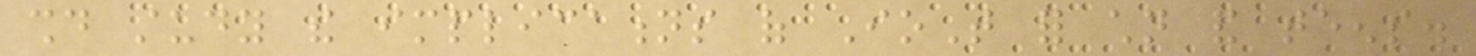should study the implications of IoT for children and teens.
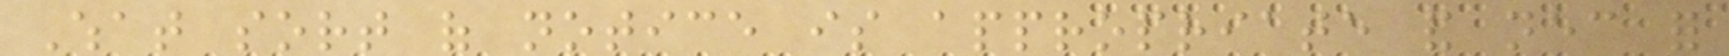What sort of notice is appropriate and necessary for
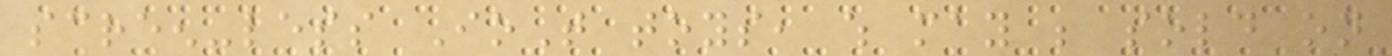screen-less IoT toys, which may be sold on
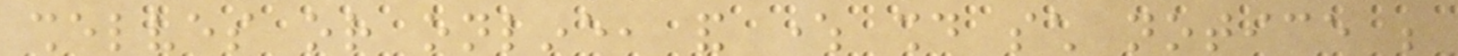shelves or online, and where should such notice be
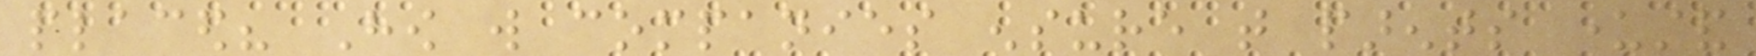placed? How will companies ensure that parents understand
